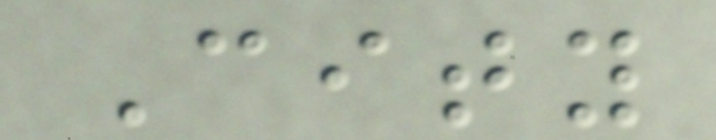City
